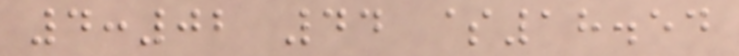4:02 44 $18.54
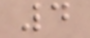4
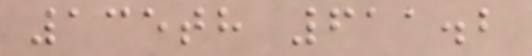135th 611.2
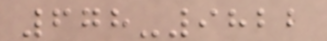678-9822
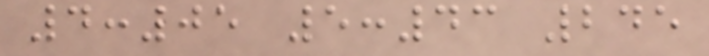4:05 5:43 245
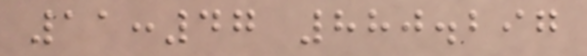11:47 880.297
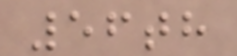56th
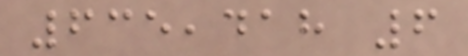635,418 6
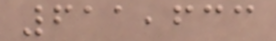611,633
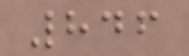846
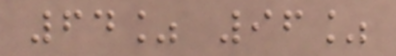64% 96%
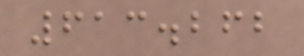613.262
